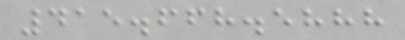415.668.5888
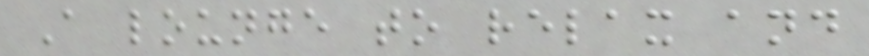A lounge to relax and
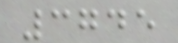3745
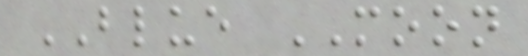BLUE MOON
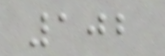102
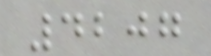4207
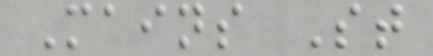Mains St
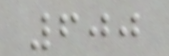600
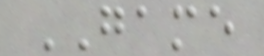GAME
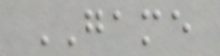GAME
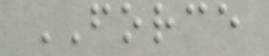FORCE
